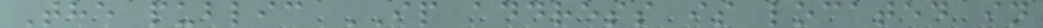The public IP address is located in
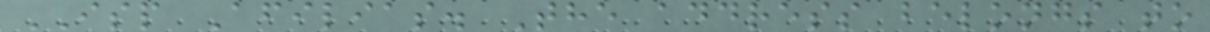ISP Afilias. The address belongs to
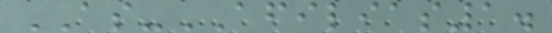AS-AFILIAS1.
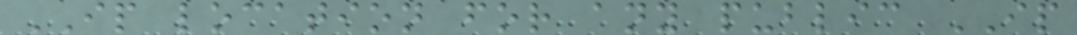IP location for any public IP
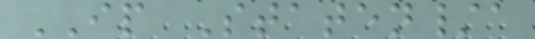IP Staten/a
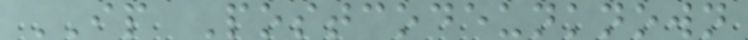IP Postcodeunknown
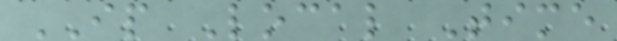IP Local Time
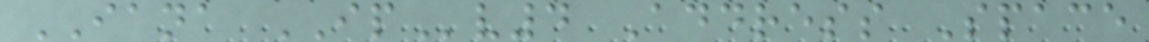IANA IPv4 Address Space
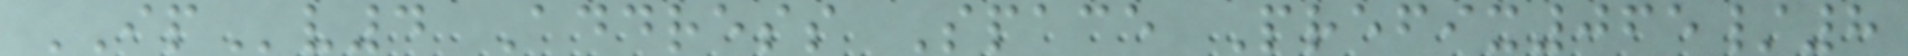IPv4 Address Space Prefix065/8
